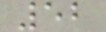52
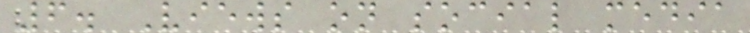6. Views on social media
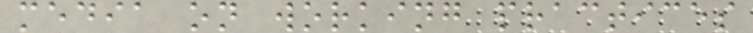media on working practices
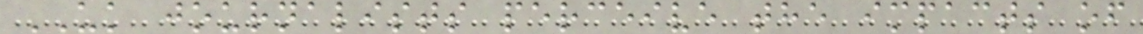UK journalists perceive the impacts of
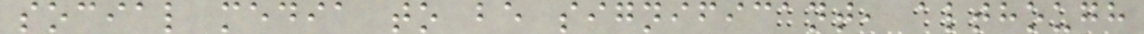social media to be significant, although
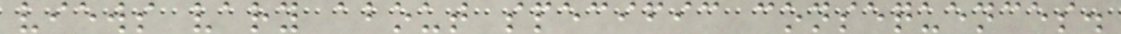views vary about specific consequences.
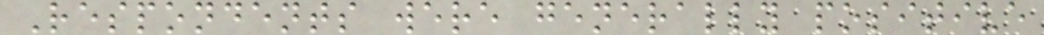Respondents were generally positive
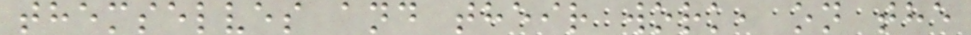themselves and their work, on the
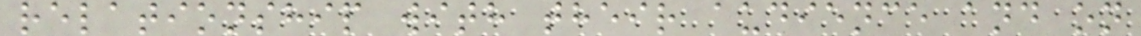relationship with their audience and on
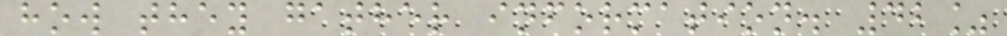how they gather information. 42%
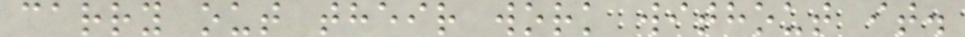carry out their work without it.
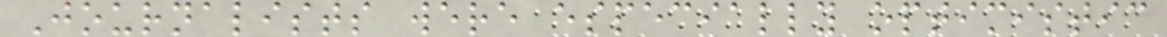Journalists were especially optimistic
